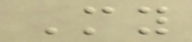My
